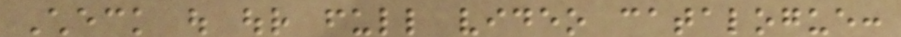Check out our full video catalogue:
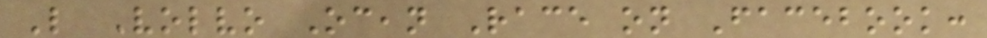Like Volvo Ocean Race on Facebook:
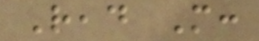Read More:
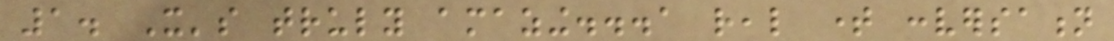1. It's truly amazing...a real time conversation
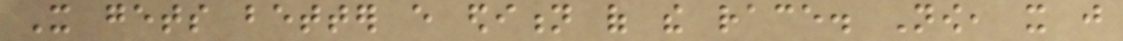It gets better every edition of the race. Now, it just
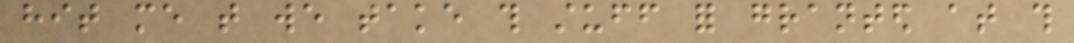hit me that we take this stuff for granted at this
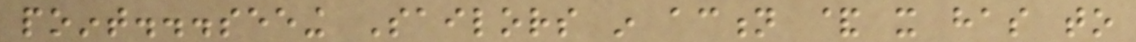point...seeing Sailors in action & it has to
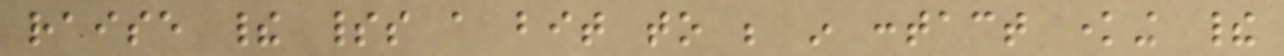raise their spirits a bit to be in contact knowing their
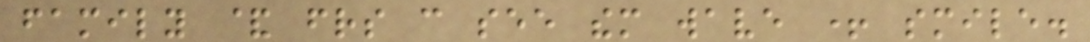family & friends can see them wave + smile.
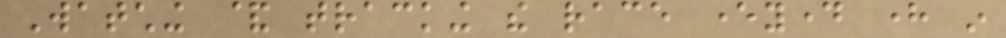Watching & tracking the race everyday here in
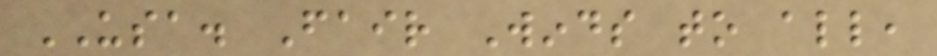USA. Fair Winds to all,
